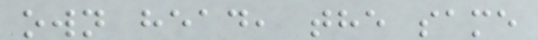own head, the same
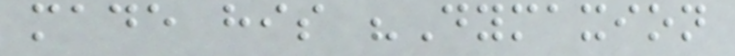made his "Dymaxion
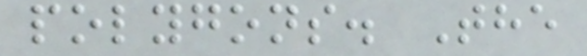polygons. The
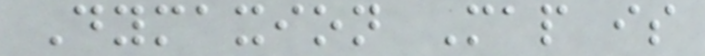Dymaxion Map is
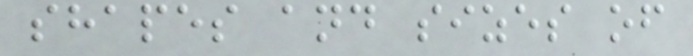shapes and sizes of
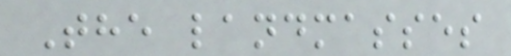The landmasses
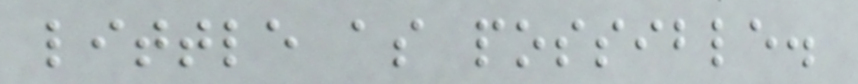little as possible.
